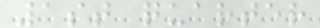1st quarter
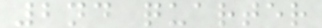2nd quarter
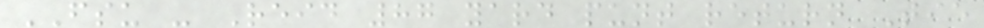FSU - Reid 87 yard punt return Tie
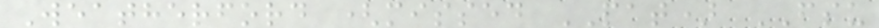Weatherford (missed PAT) FSU
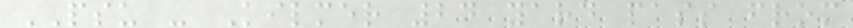PSU - Kilmer 24 yard pass from
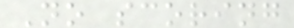No scoring
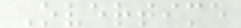Overtime
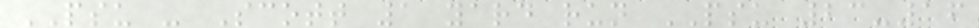PSU - Scott 1 yard run PSU 23-16
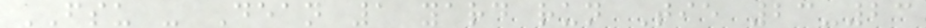FSU - Dean 1 yard run Tie 23-23
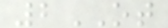2OT
